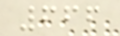666
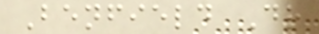Benfield Dr
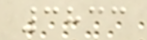3833
